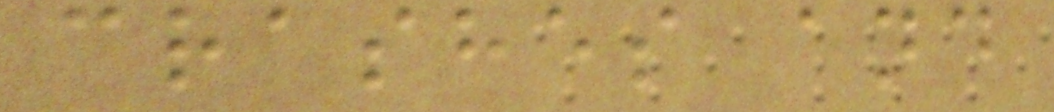crashes and
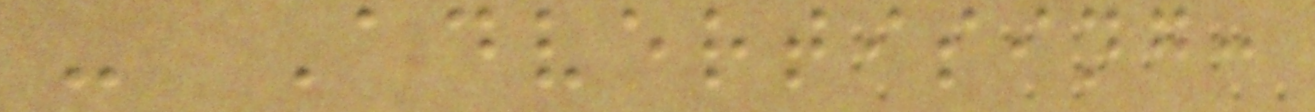- Advertising:
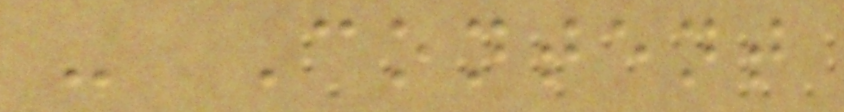- Content
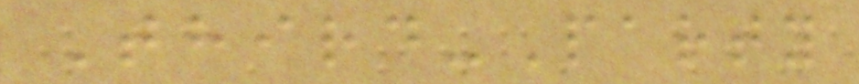Third-Party
